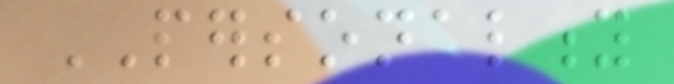PERSONALITY
